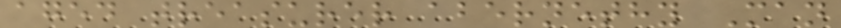aged treasurer abernethy Man
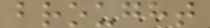brought
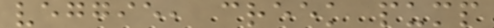veggie, creek pump
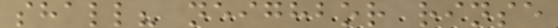shall? neighbor rinse
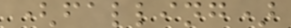(falling)
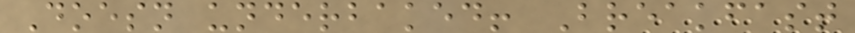Doesn underbaked! Breakfast
